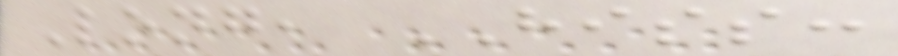Long, HISS:
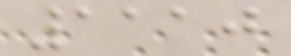1110
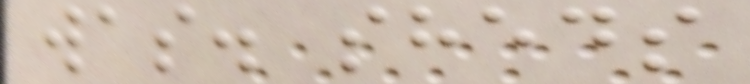was. sheds
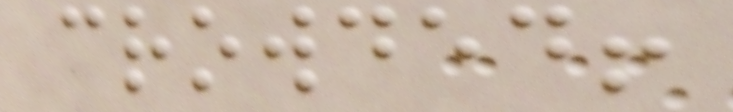crowded!
